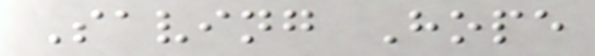Saving Hope
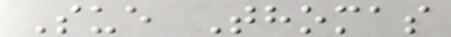Sue Thomas
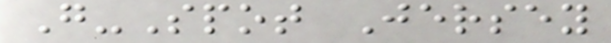G-Spot Jersey
